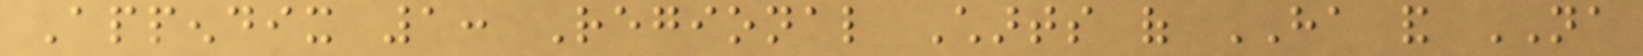Appendix 1: Regional Charts of HA and NA
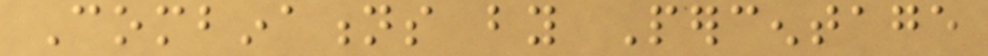Combinations by Percentage
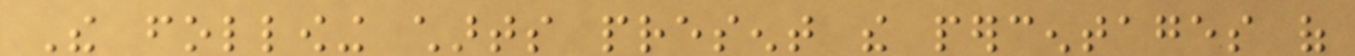The following charts present the percentages of
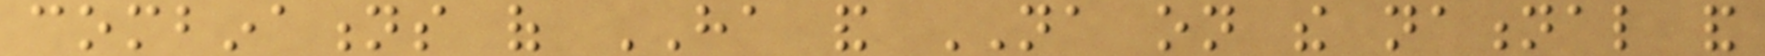combinations of HA and NA on the national and
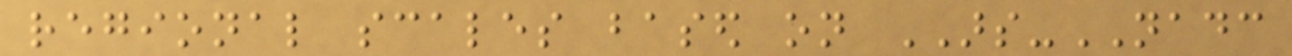regional scales based on ARS-NADC
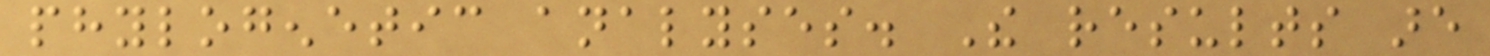phylogenetic analyses. The results are
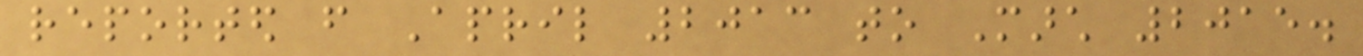reported from April 2013 to March 2015.
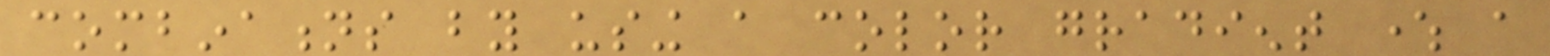combinations by using a color gradient where a
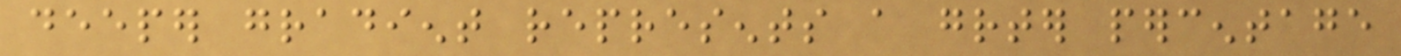deeper gradient represents a greater percentage
